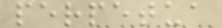perpetua
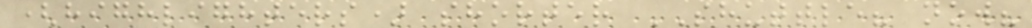(highlighters) shorter SHUTTLE? now?
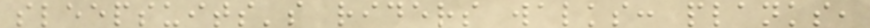sleepsuits's riders walks: planks,
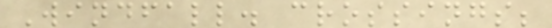Windfall. crossings;
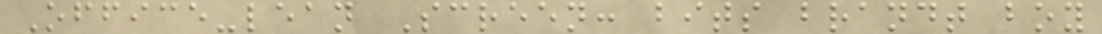Office-lean Screen: bits brandt boy
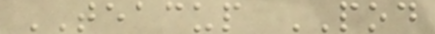TEACUP POD
